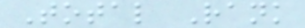Total Rank
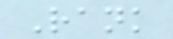Rank
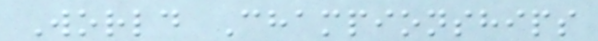World Championships
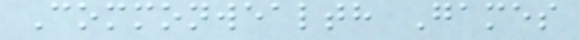Commonwealth Games
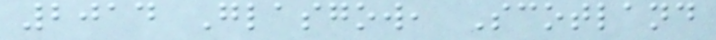2014 Glasgow, Scotland
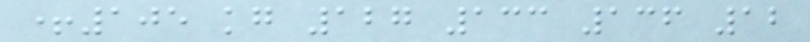+105 kg 127 133 136 12
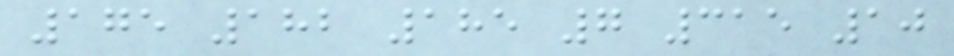175 182 185 7 315 10
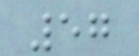57
